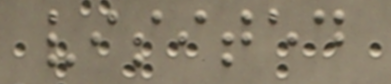visited
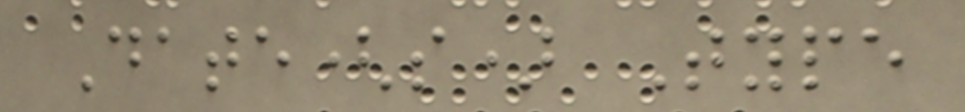Date(s) Type
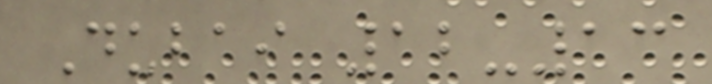Dubai 12-13
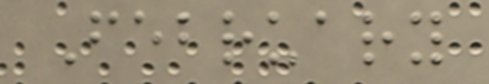February
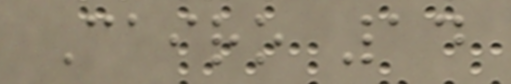Cairo 14
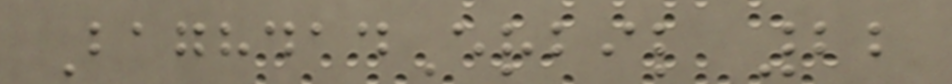BaghdadErbil 22
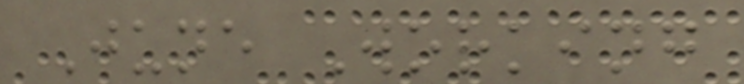June Working
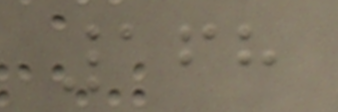168
